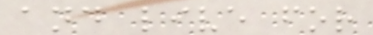and live for
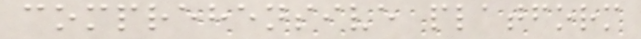comprehensive platform
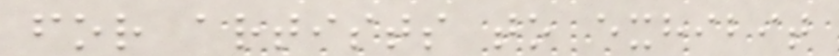for artists to exhibit
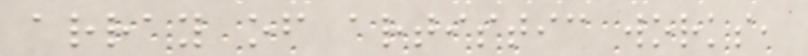array of artistic works,
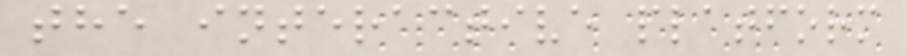the interactive platform
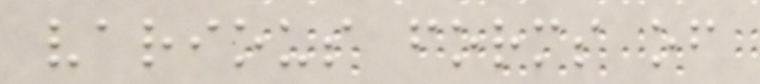various forms of
